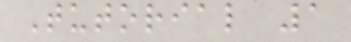Tutorial 1
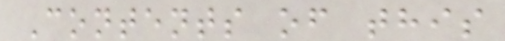Contents of this
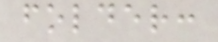folder:
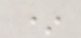*
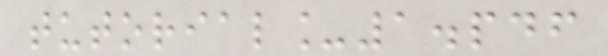tutorial_1.pdf
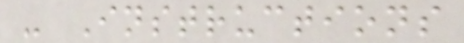- Instructions
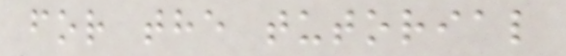for the tutorial
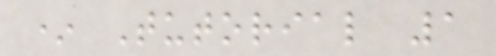* Tutorial 1
